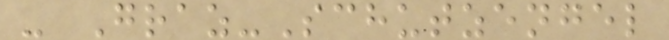- Graz-Schutzengel
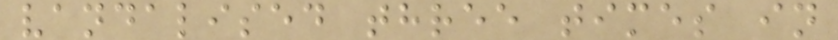vandalised three times in
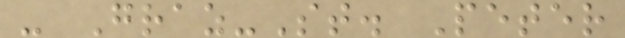- Graz-St. Peter
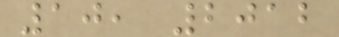10, 2012
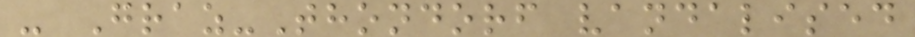- Graz-Thondorf vandalised
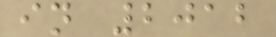in 2012
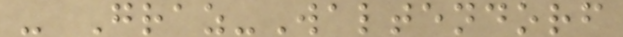- Graz-Waltendorf
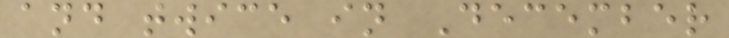and twice in December
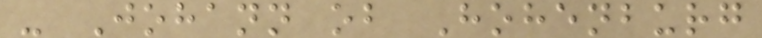- Johann ob Hohenburg
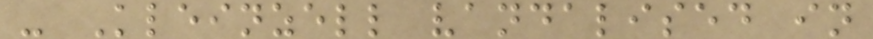- Kleinzell vandalised in
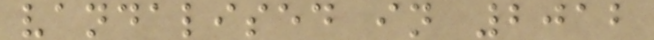vandalised in 2012
